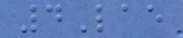4Lae
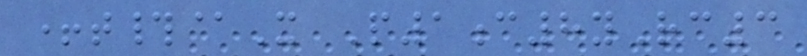+t#@X P1c8yRc3
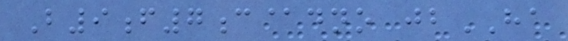B9f7c@dno jbHA
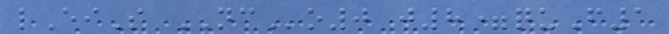lEiS NCo0 j8=quF1
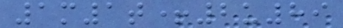1m1t+2u89
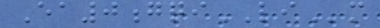Ea0gqiLIm
